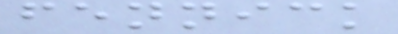fennick
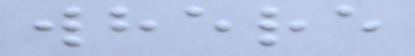where
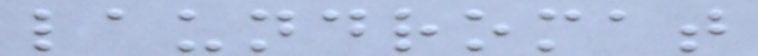laundromat
